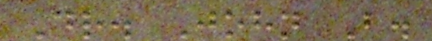Dr. John B.
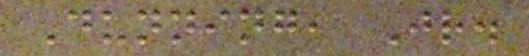Dunning, Jr.
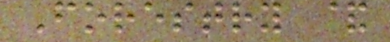Forestry &
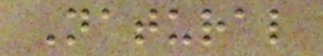Natural
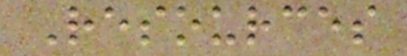Resources
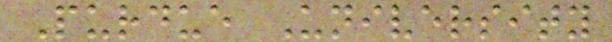Purdue University
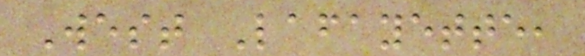West Lafayette,
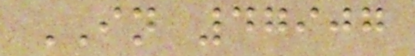IN 47907
